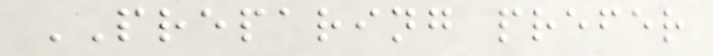PREPARING prefer
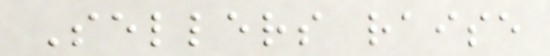Sellers raise
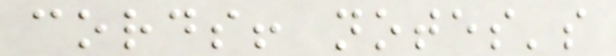cords! notes's
